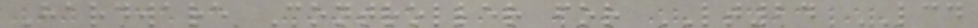Hardware Controller for LT24 LCD
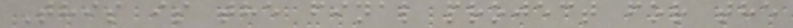This is the final project for the
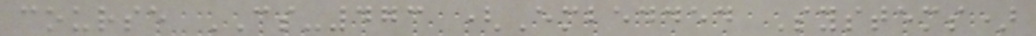course CS-473 (Embedded Systems)
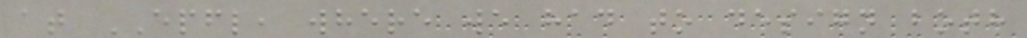at EPFL, where we had to design both
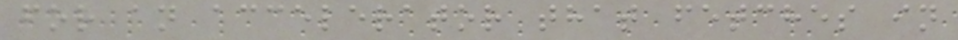for an accelerator that fetches in
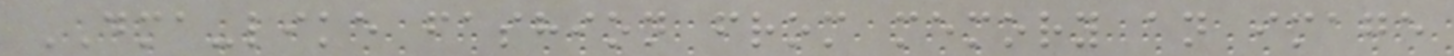DMA-like fashion from memory an image
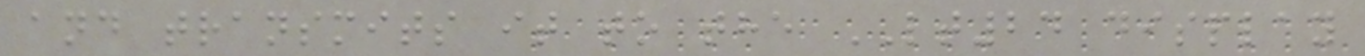and transmits it to the LT24 display
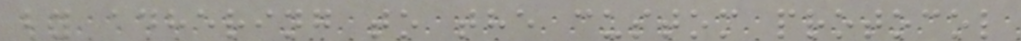by adhering to the custom protocol
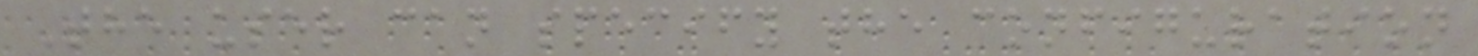The user can specify the configuration
